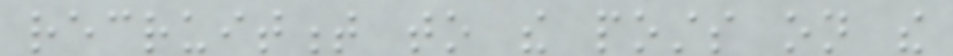recruitment to the posts on the
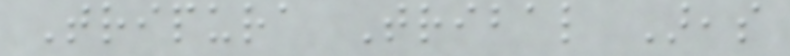Tripura Tribal Areas
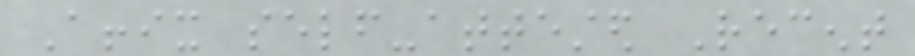Affix self-attested Recent
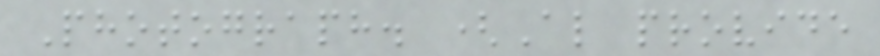Photograph. (Also provide
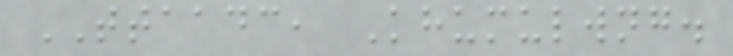TTAADC, Khumulwng.
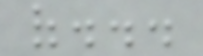of...
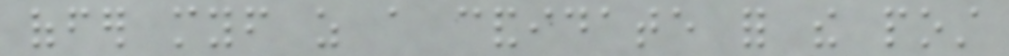offer myself as a candidate for the post
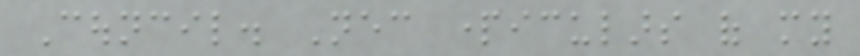Council. Necessary particulars of my
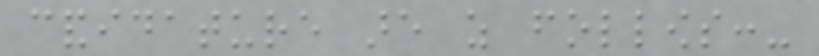candidature are as follows:-
